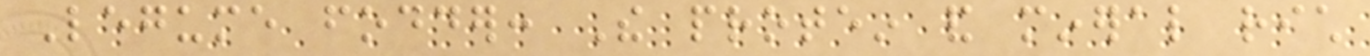Legume fodder: The protein and mineral rich
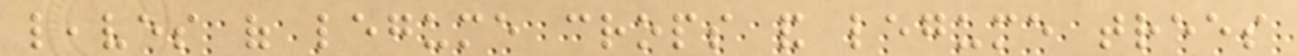leaves of legume crops and legume trees
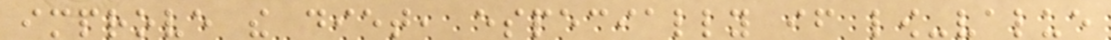improve the diet, especially if low-value
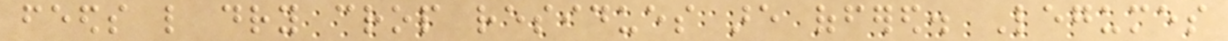feeds like dry crop residues are offered. Legumes
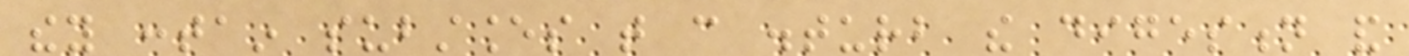they contain substances that can disturb the digestion and
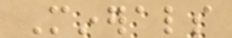Minerals
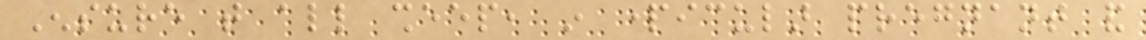Ensure that all sheep, in particular pregnant and
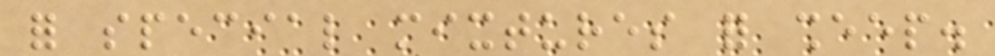for special mixtures for sheep.
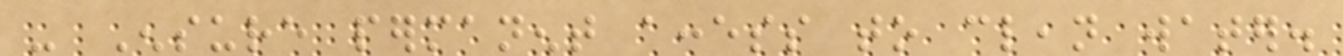- Ensure permanent access to clean water.
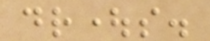droughts.
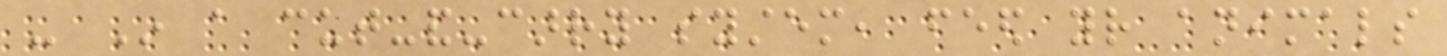- In a cut-and-carry system, feed your animals
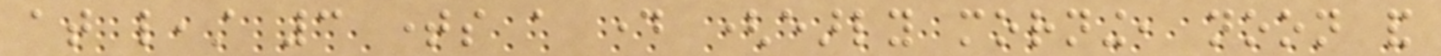at least 3 times a day (early morning, noon and
